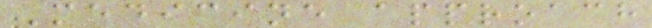Medicine approach
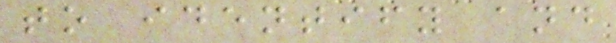to identify and
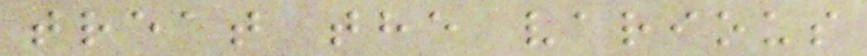treat the various
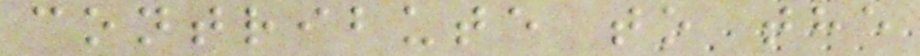contribute to the
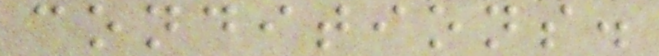conditions.
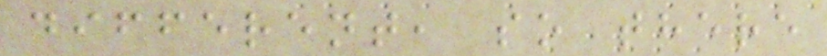different, so there
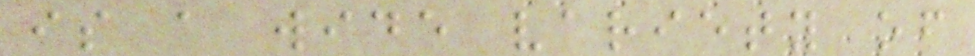is a wide variety of
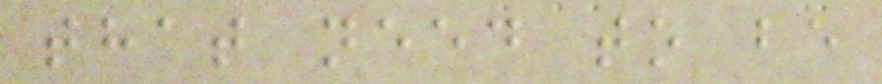that need to be
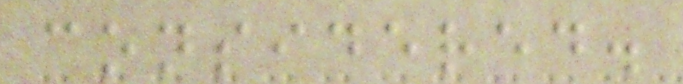considered.
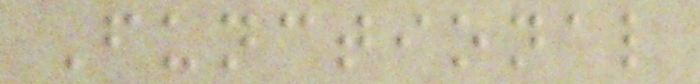Functional
